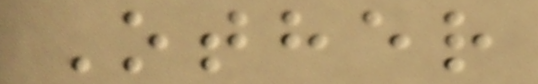Other
